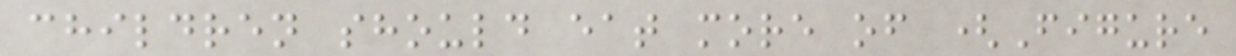children should eat more of (Figure
